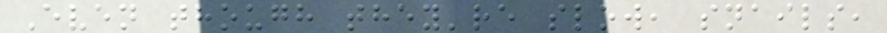Even though they're slow, snails,
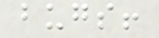bugs!
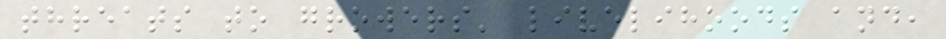threats to growers' livelihoods and,
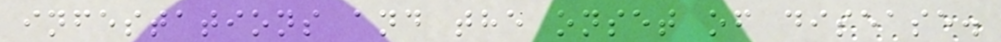infestations and the onset of disease.
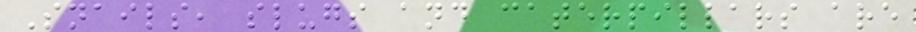Snails, slugs and caterpillars are
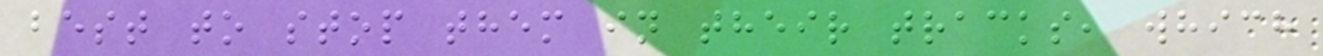best to stop them in their tracks, which
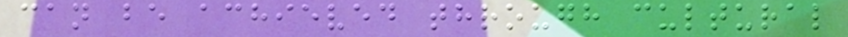can be achieved through cultural
